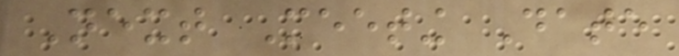Next Meeting Date
